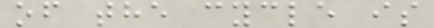of the cycle is
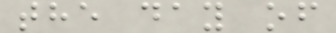the day of
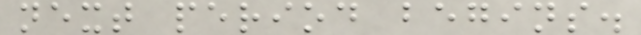next period begins.
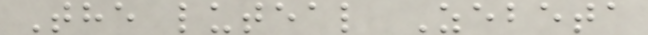The luteal Zebeta
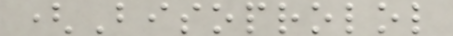(Bisoprolol
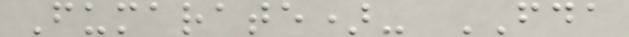Fumarate)- FDA
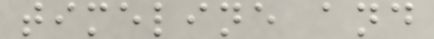timeline and
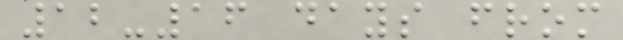12-16 days from
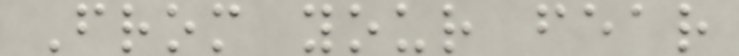From your fear
